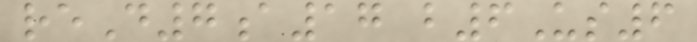reD7a17 b6Us6
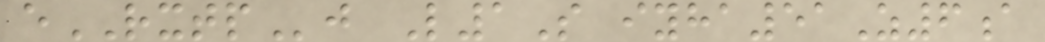eRXTPj L1S iyha51Z6a
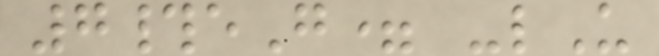7#eG= -lU
